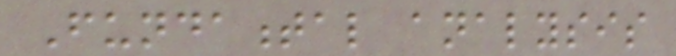Fundamental analysis
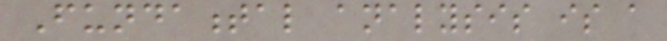Fundamental analysis is a
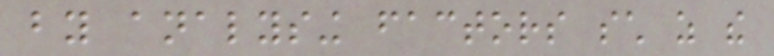by analysing factors such as the
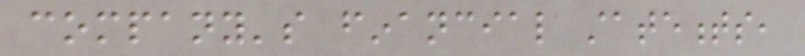company's financial statements,
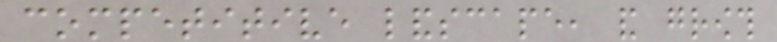competitive landscape, and growth
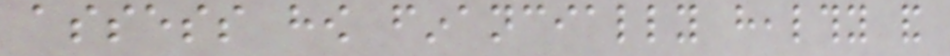assess how financially healthy and
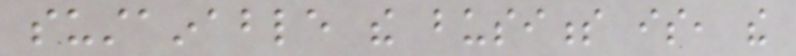sustainable the business is, the
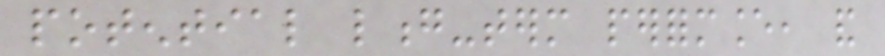potential long-term performance, and
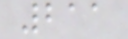211
